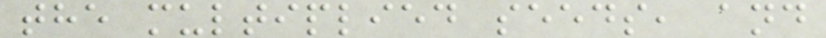the multiplied seeds, and
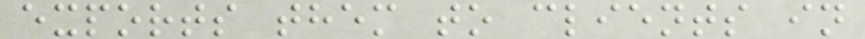exports them to clients in
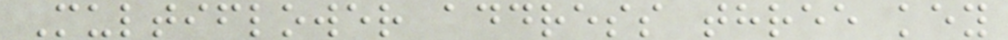Multiflower address three key
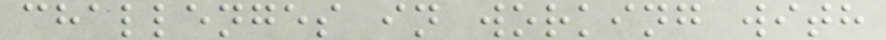challenges in working with
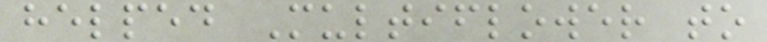helped Multiflower to
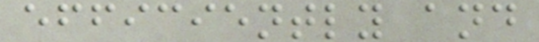efficiently and
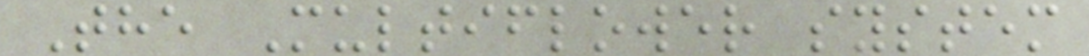The Multiflower system
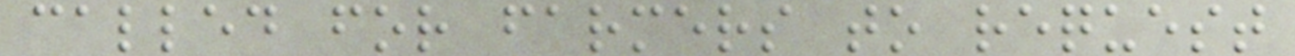called for farmers to request
